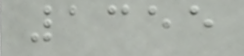1355
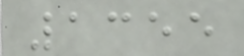1355
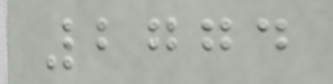2774
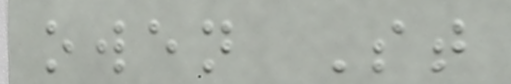owen St
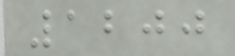1200
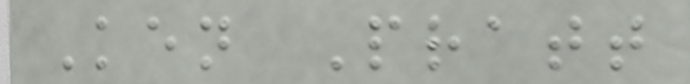Ken Pratt
